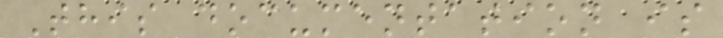This documentation is
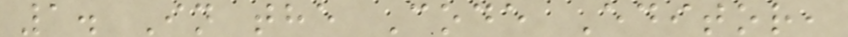1. In the Code Editor,
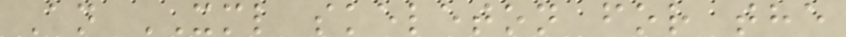An XML skeleton for the
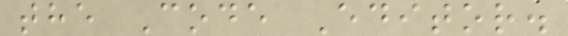the Code Editor.
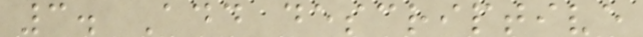3. Add descriptive
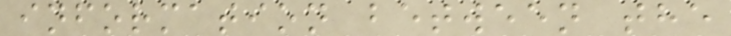information between the
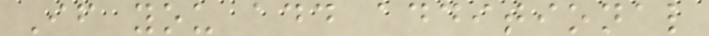If you add additional
